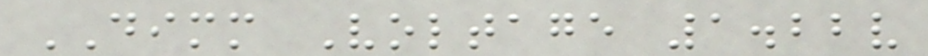DIMM Voltage 1.22v
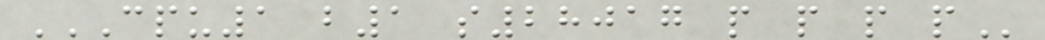CPU1 B1 S28017 P P P P
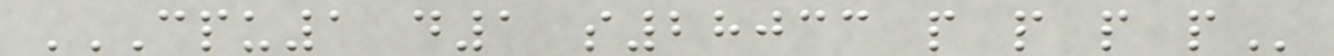CPU1 D1 S28033 P P P P
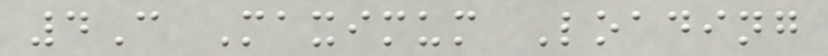4C Maximum Loading
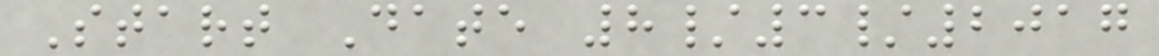Start Date 8/3/2017
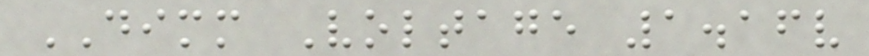DIMM Voltage 1.16v
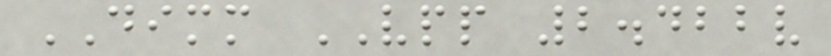DIMM VPP 2.422v
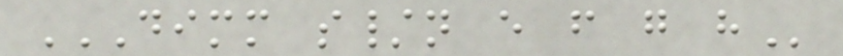DIMM S/N E F G H
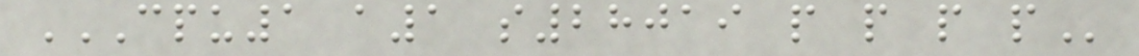CPU1 A1 S28019 P P P P
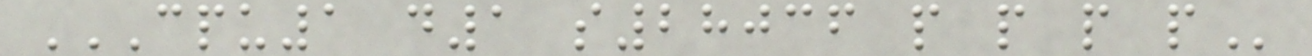CPU1 D1 S28036 P P P P
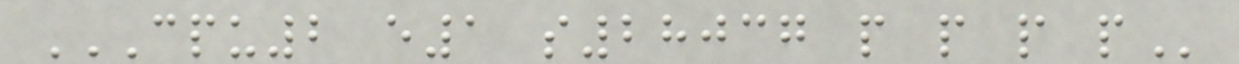CPU2 E1 S28037 P P P P
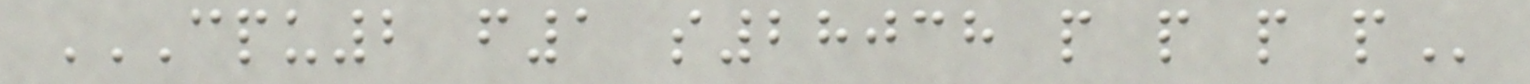CPU2 F1 S28038 P P P P
